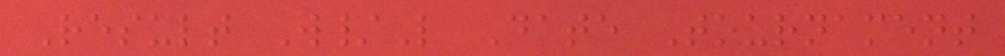Result W/L Date Tournament
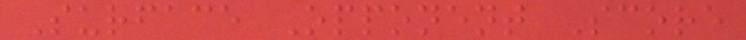Surface Opponent Score
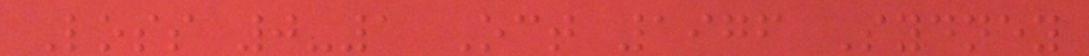Loss 0-1 Oct 1976 Sydney
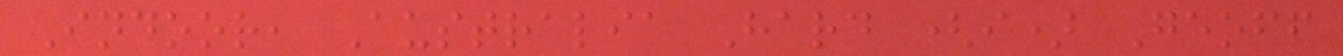Indoor, Australia Hard (i) Geoff
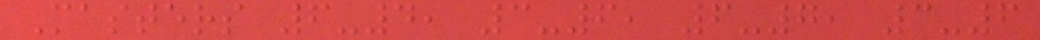Masters 6-4, 3-6, 6-7, 3-6
